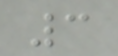3
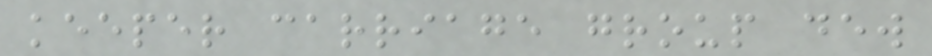keeper carriage group dew
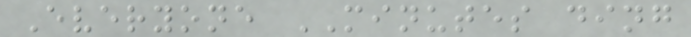Everyone MINUTES ding
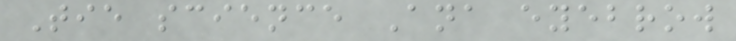Tie science Ana eyebrow
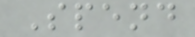Spend
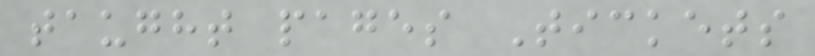taught pages Tickets
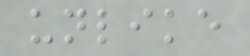unlike
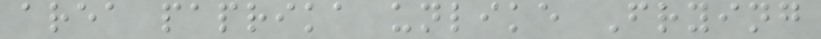area paprika unlike Frying
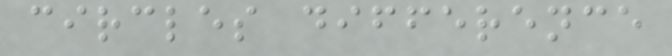circles difference
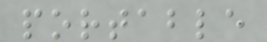portable
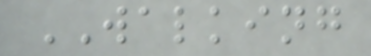WALKING
